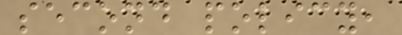second policy,
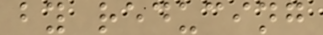by reducing
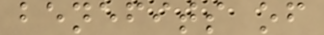benefits of
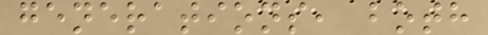generations, both
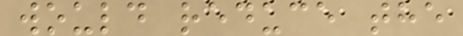would reduce the
